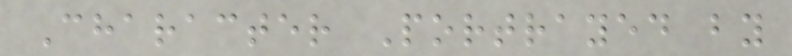Character Portrayed by
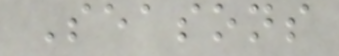Seasons
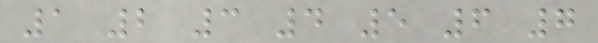1 2 3 4 5 6 7
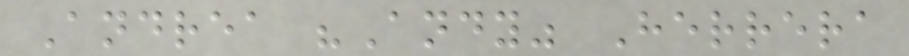Andrea "Andy" Herrera
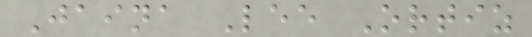Jaina Lee Ortiz
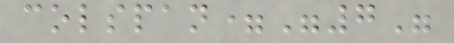colspan="7"
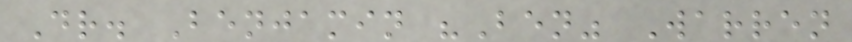Dr. Benjamin "Ben" Warren
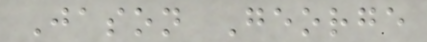Jason George
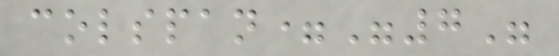colspan="7"
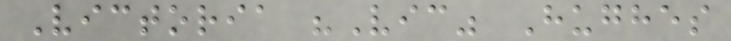Victoria "Vic" Hughes
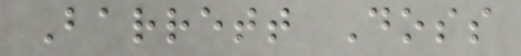Barrett Doss
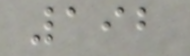192
